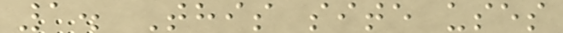1. This site uses
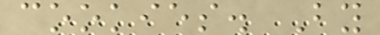cookies. By
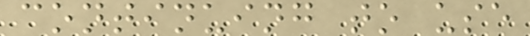continuing to use
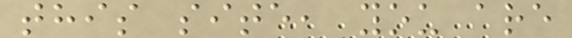this site, you are
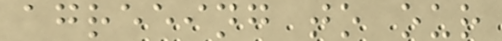agreeing to our
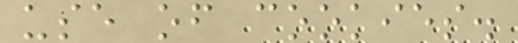use of cookies.
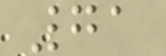71
